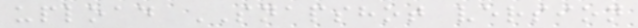upload SNAPSHOT version
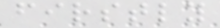firstly
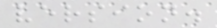version.
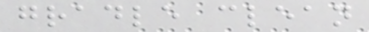gradle clean
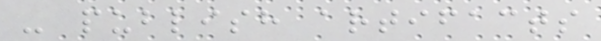- publish artifacts
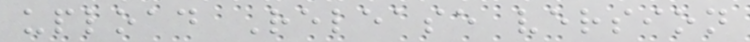upload Release version
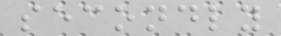secondly
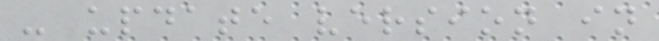- update version in
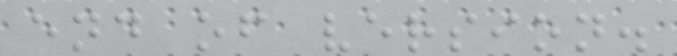end of version.
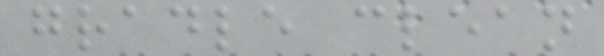gradle clean
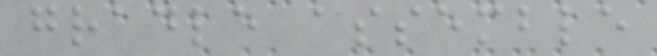gradle assemble
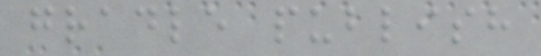gradle publish
